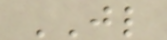JL
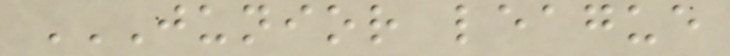JUNIOR LEAGUE
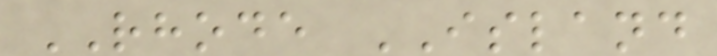RHODE ISLAND
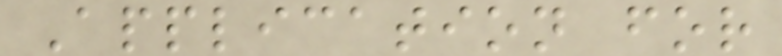Application for
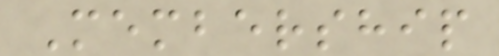Membership
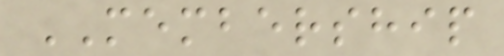MEMBERSHIP
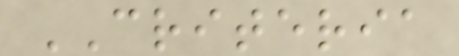CRITERIA
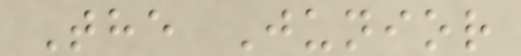The Junior
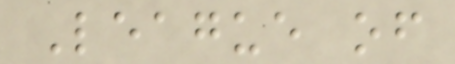League of
